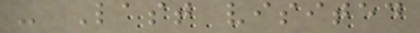- Last visited
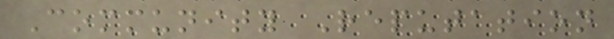Community Reputation
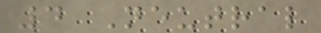4 Neutral
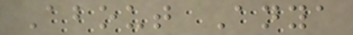About Anya
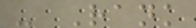- Rank
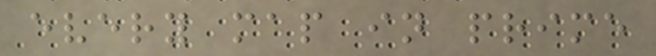every map in prime
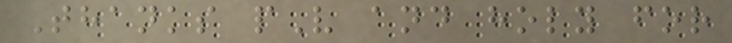Thanks pV and holy for
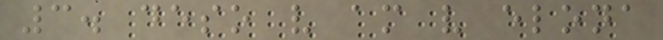3. deso v am v elona
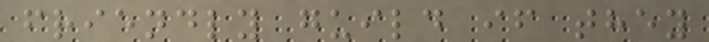friendly guild if they
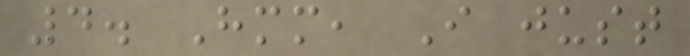4. Hmm, I just
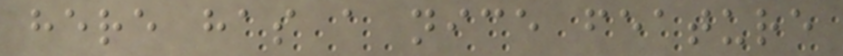here has a nice feature
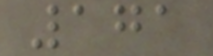171
